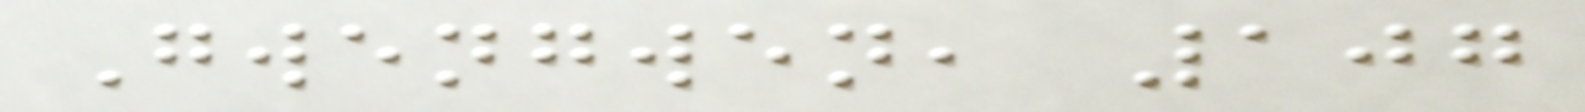Gwengwen, 107
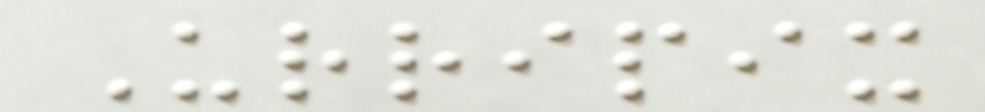Urripix
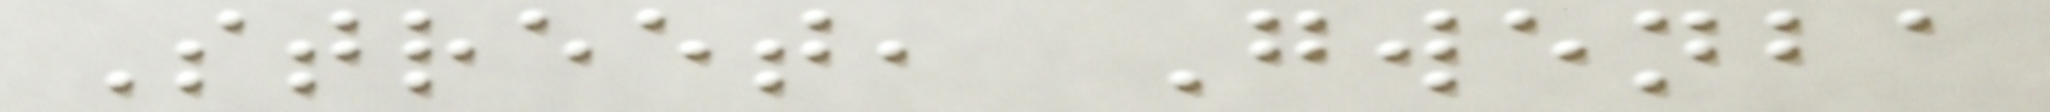Street, Gwenba
